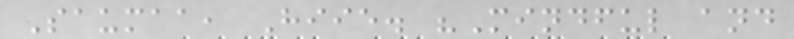Saumaa, Hiie. "Mindful and
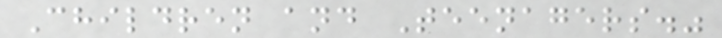Children and Teenagers."
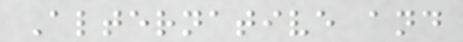Alternative and
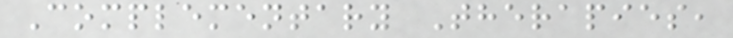Complementary Therapies,
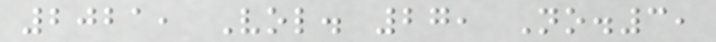2021, Vol. 27, No.3,
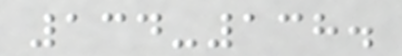134-138.
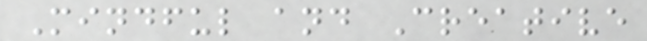Mindful and Creative
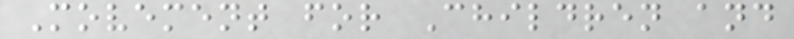Movement for Children and
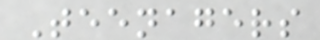Teenagers
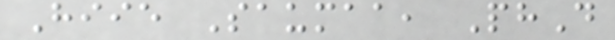Hiie Saumaa, PhD
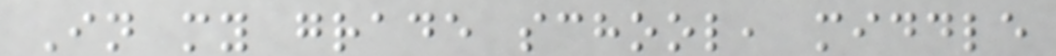In my grade school, middle
